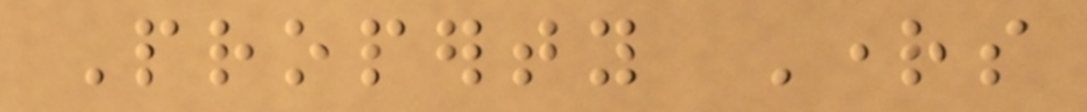Property Rights
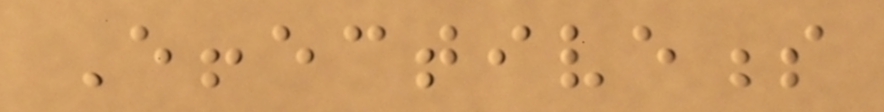Effectiveness
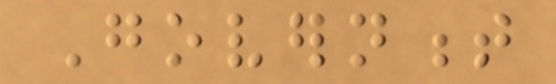Government
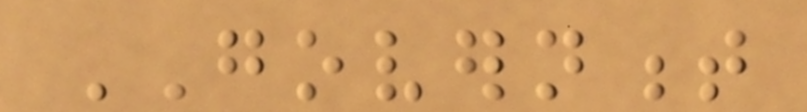GOVERNMENT
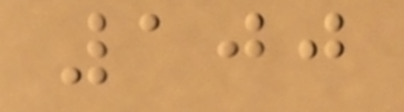100
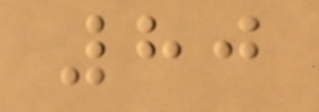80
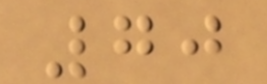70
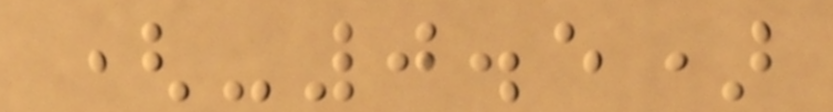(-0.5)
